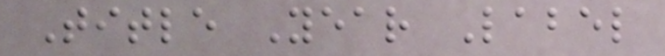Title Year Label
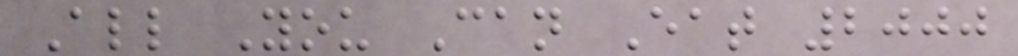All You Can Eat 2000
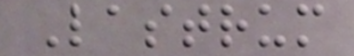Lastrum
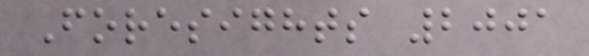Foresights 2001
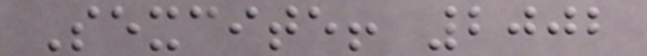Sexcite! 2002
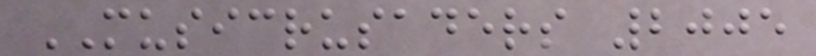MUSICRUSADERS 2005
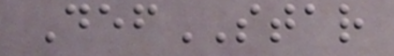DefSTAR
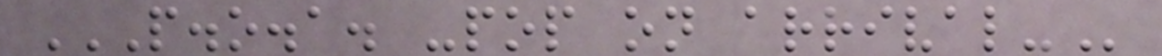P.O.A. -POP ON ARRIVAL-
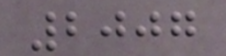2007
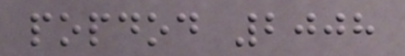popdod 2008
